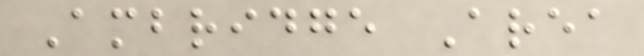Ambridge Area
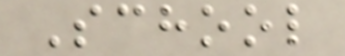School
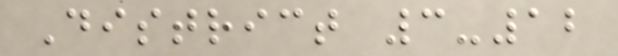District 3-12
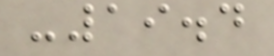-19.4
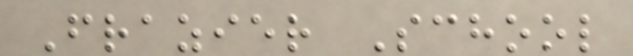Frazier School
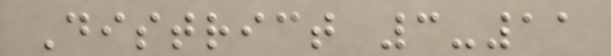District 3-11
